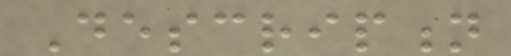Description
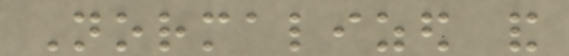Normalized and
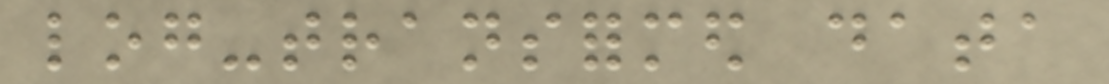log-transformed data
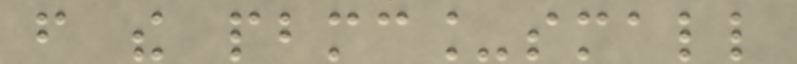from the pbmc_small
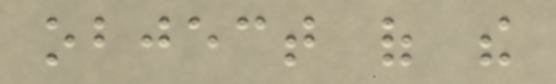object of the
